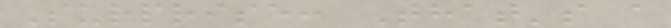Surprise: That's a
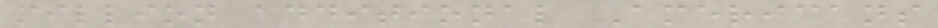million additional Americans
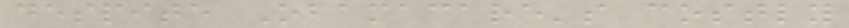despite Obamacare's costly
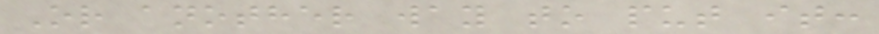Or another way to put it:
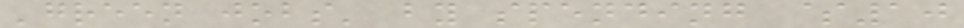'green jobs' by spending $10
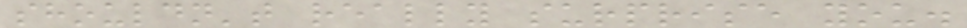shouldn't really surprise you.
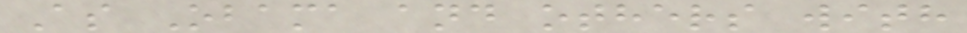As Obama and others with
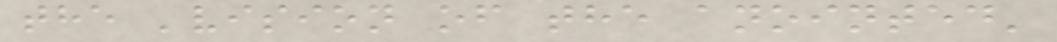the 'vision of the anointed'
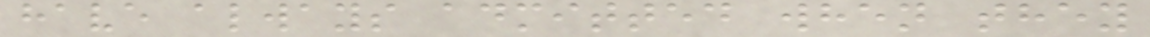have always admitted when they
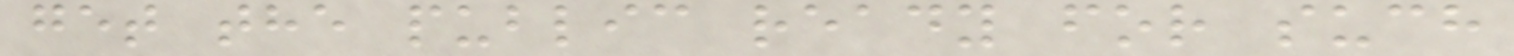get the public ready for such
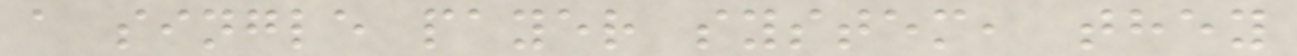a single payer system, they
